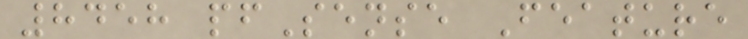8458 pfSense Feature
